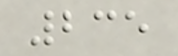235
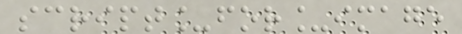script_for_image
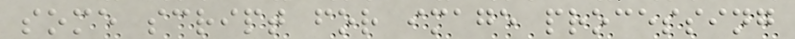some script for image processing
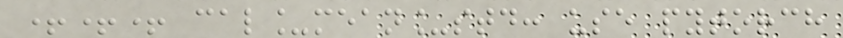+++ cal_mean_std: use pytorch
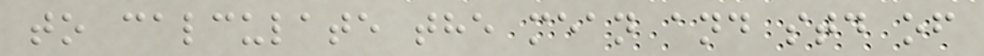to calculate the mean and std of
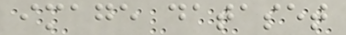image dataset
